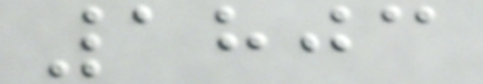1803
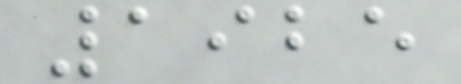1925
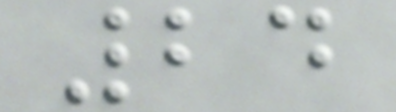24
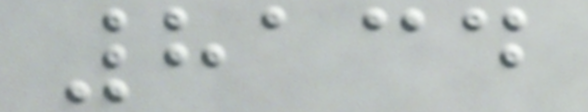8134
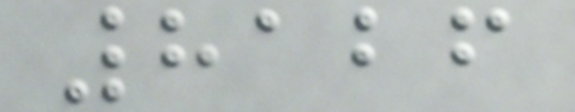8126
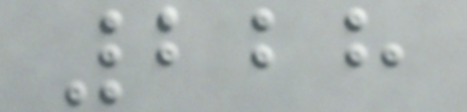228
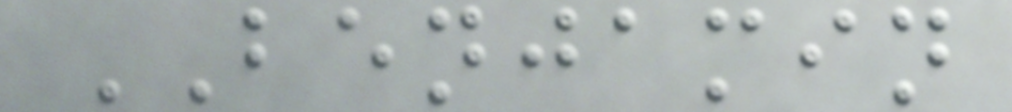BENJAMIN
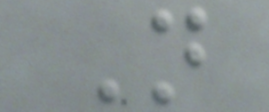N
